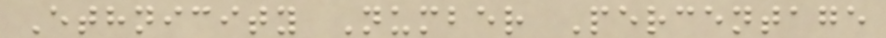Ethnicity Number Percentage
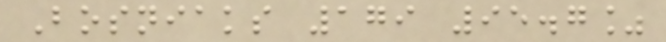Bosniaks 179 95.7%
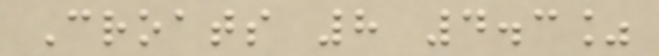Croats 8 4.3%
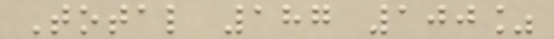Total 187 100%
